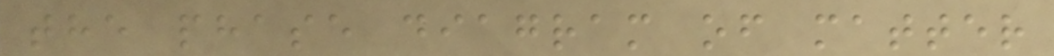the phase diagram of matter
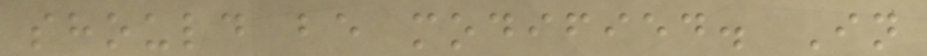should be modified. In
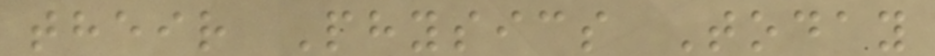their Physics Today
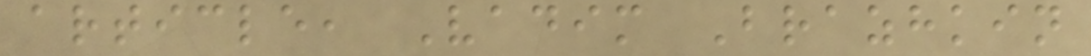article, Vadim Brazhkin
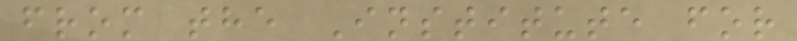from the Institute for
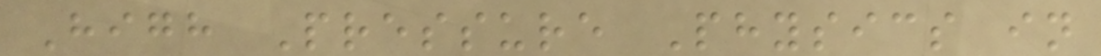High Pressure Physics in
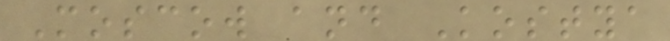Moscow and Kostya
